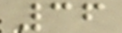36
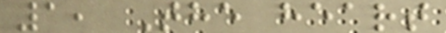1, The heart
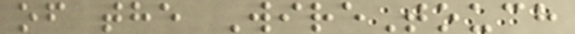of the WireTouch
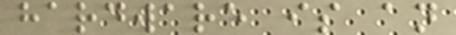hardware is an
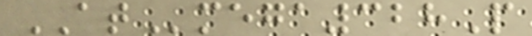ATmega328P
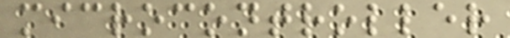microcontroller
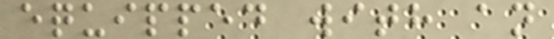equipped with an
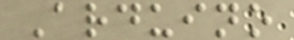Arduino
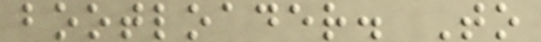bootloader. To
